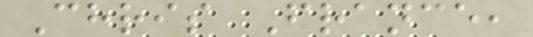Chris France,
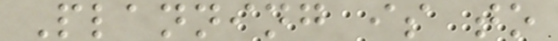Planning is to
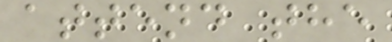attend the
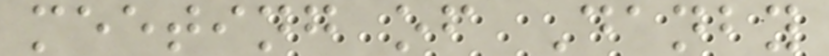meeting of Danby
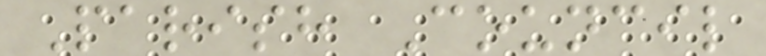Parish Council
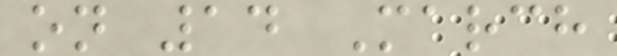on 14 March
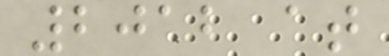2012 at
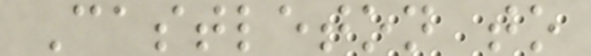Castleton to
